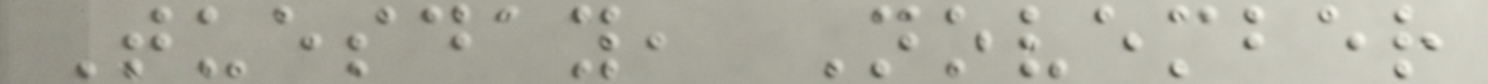Tuesday, November
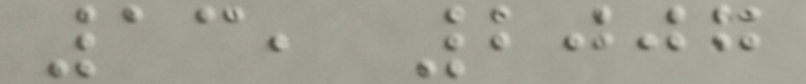13, 2007
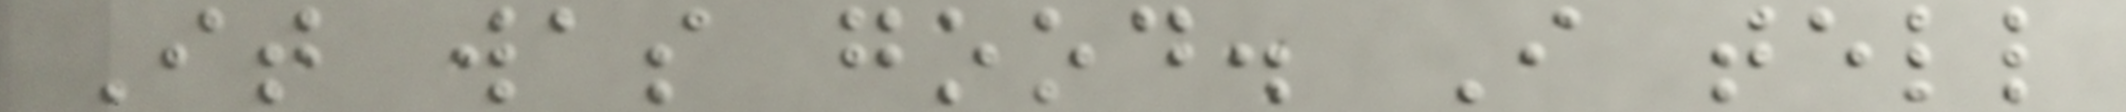It was good. I tell
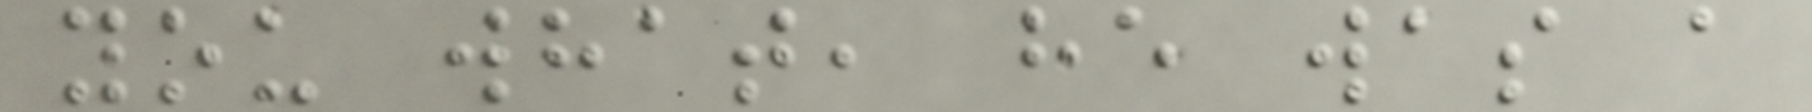you what, he was a
